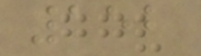152
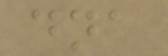dna
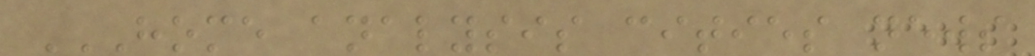HOME ANALYSIS CITIES NEWS
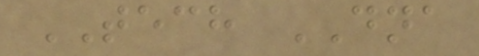TECH DNA
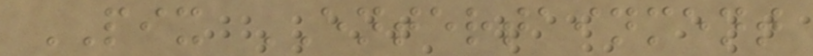PIX ENTERTAINMENT
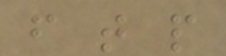f t p
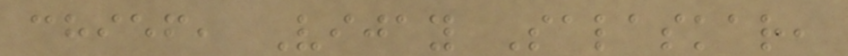chief, Vijay Salaskar,
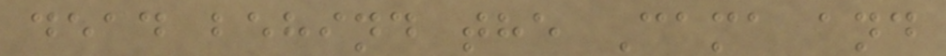dead behind the Cama and
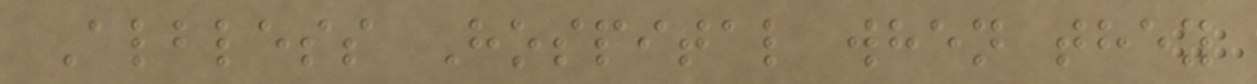Albless Hospital when they
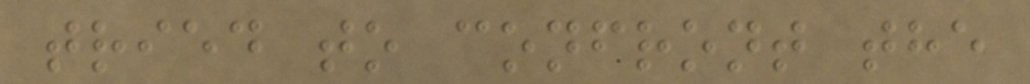tried to confront the
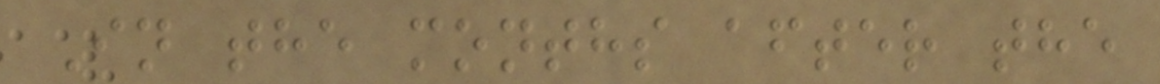In the months after the
